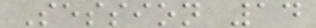Session 14
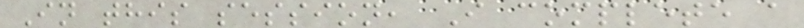In this session, I complete a
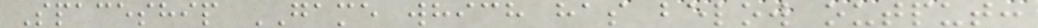Spaceship GAME which has below output:
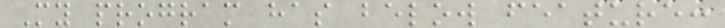My program has below feature:
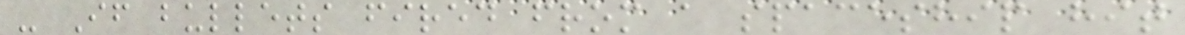- If bullets fired from a spaceship hit
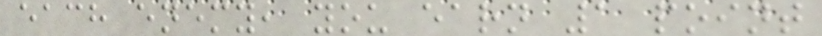each enemy, you earn 1 point
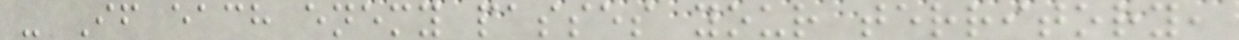- If each enemy passes your territory,
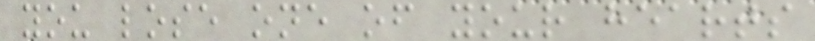you lose one of your hearts
